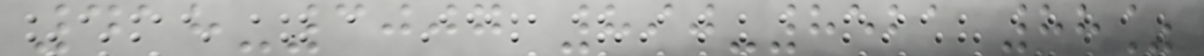418-3007 890-8521 88%
